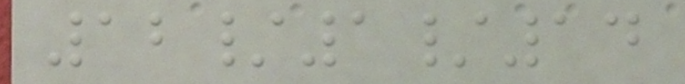12/1/14
